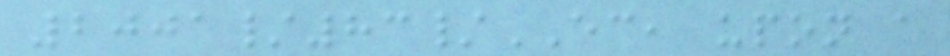2001/83/EC, upon a
